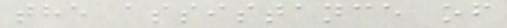the assistance of
